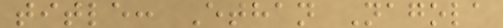title: Ethan Nagola
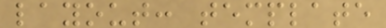layout: template
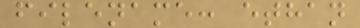filename: ethan
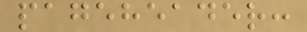pageheader:
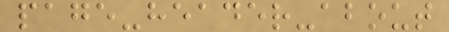page-header-about
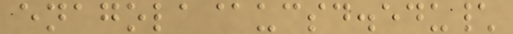enagola@ucsd.edu\
